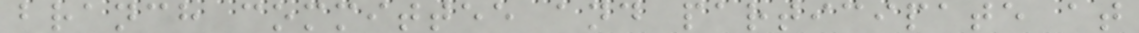branch committee and participate at
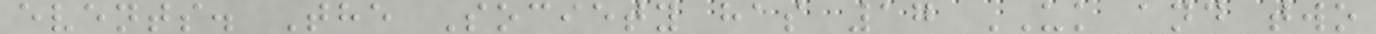events. The Society has 17 UK and two
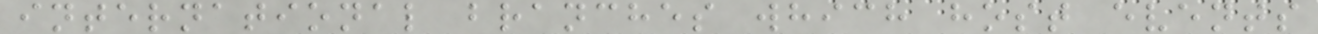international branches which host events
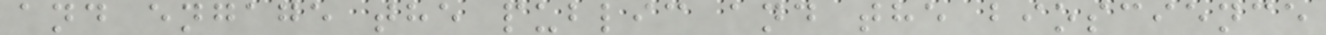and engage the public and the bioscience
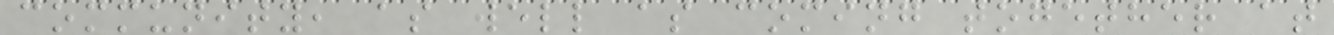community, as well as coming together at
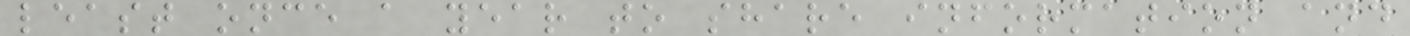least once a year to share information and
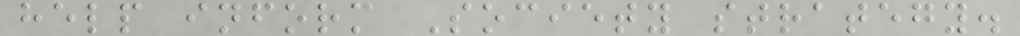help inform Society strategy.
